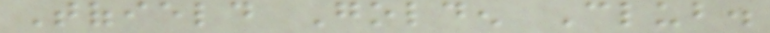Tofield Golden Club.
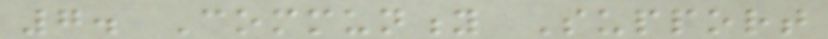7. Community Support
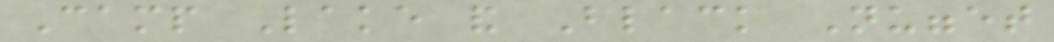Camp Lake and Black Nugget
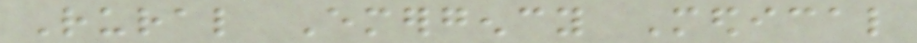Rural Emergency Medical
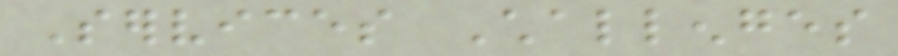Services Challenges
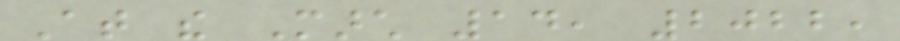At the March 14, 2022,
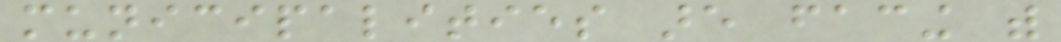municipalities are facing with
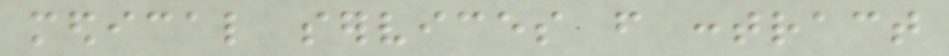medical services from contract
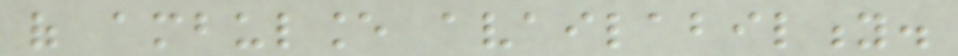of ambulance availability.
